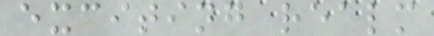exciting realm
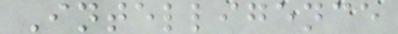Intelligence
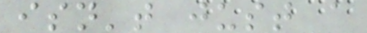isn't just a
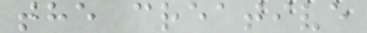the creative
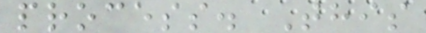process. This
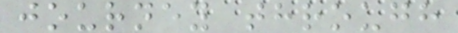journey through
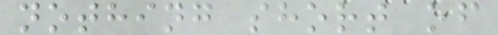nothing short of
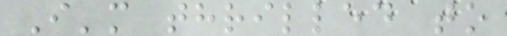I'm thrilled to
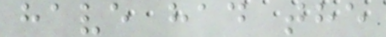have had the
